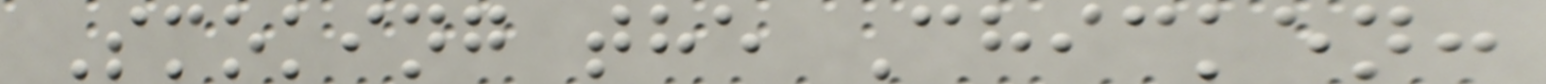Smoking the Chicken:
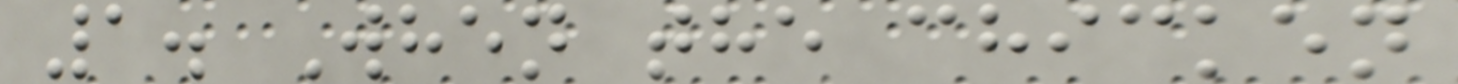1. When the chicken
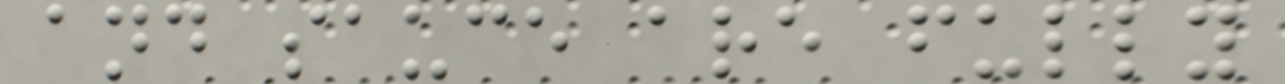and sauce are fully
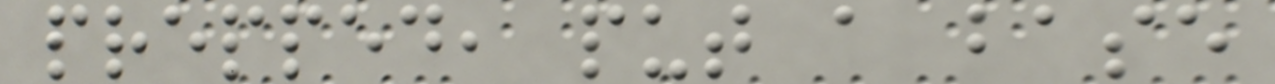prepped, put a base
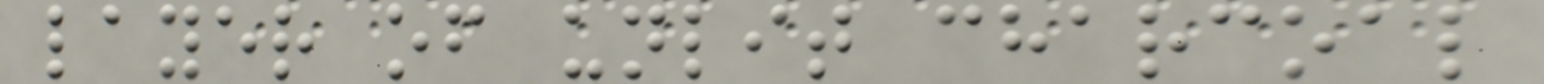layer of unlit charcoal
